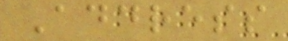Address
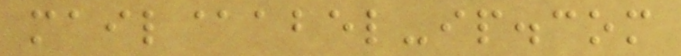mail@abel-ip.com
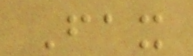Fax
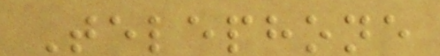Telephone
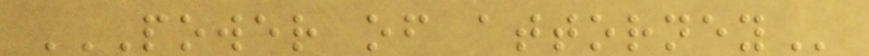POWER OF ATTORNEY
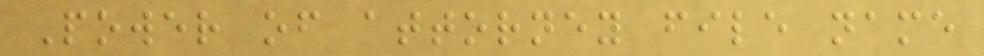Power of attorney file name
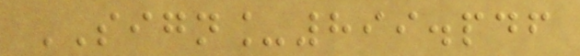SIGN_899.pdf
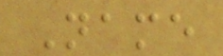Name
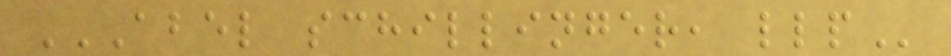ABEL SCHILLINGER, LLP
